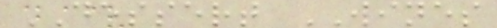DESSERT WINES
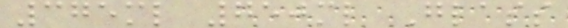375ml 750ml Glass
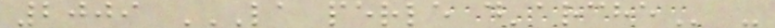2009 LA PERLE D'ARCHE -
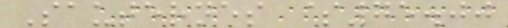Sauternes $75.00
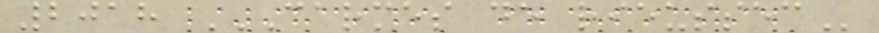2018 CARMES DE RIEUSSEC
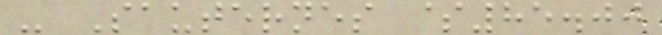- Sauternes $85.00
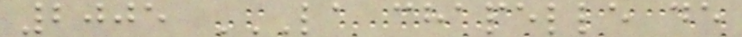2005 LA CHAPELLE DE
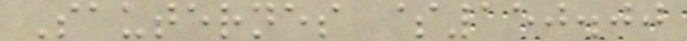Sauternes $150.00
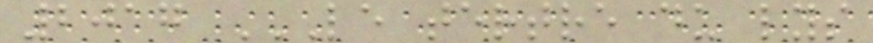2017 LE TERTRE DU LYS
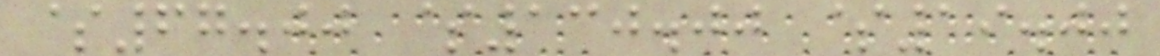$67.00 $130.00 $19.00
